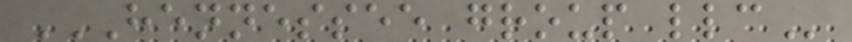HENNESSEE GROUP LLC
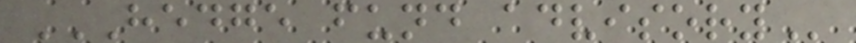HEDGE FUND ADVISORY
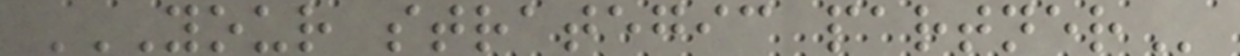YOUR STRATEGIC PARTNER
